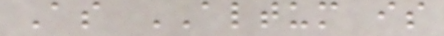As ALTUM is
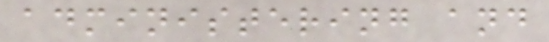administering and
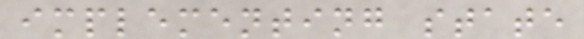implementing state
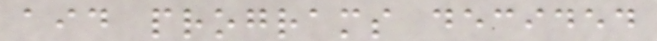aid programs decided
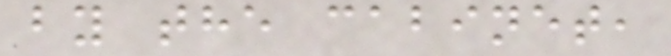by the cabinet,
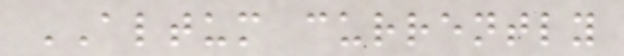ALTUM currently
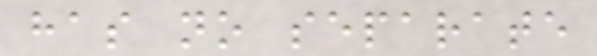has no separate
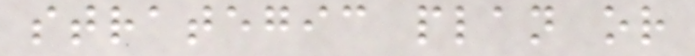strategic plan or
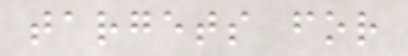targets for
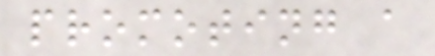promoting a
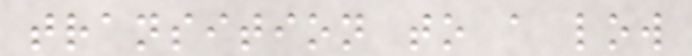transition to a low
